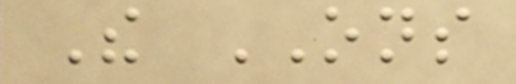The ONS
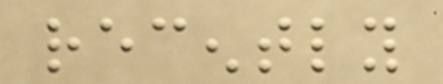recently
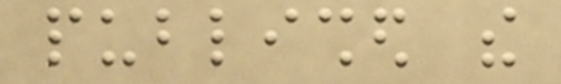published the
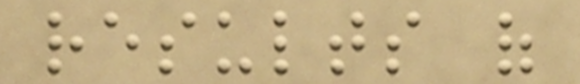results of
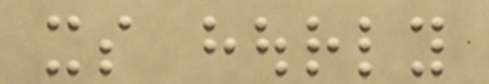its hourly
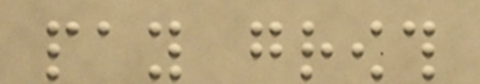pay growth
